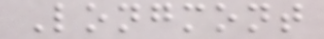Longmont
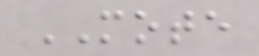MOTE
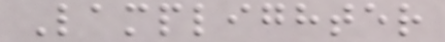Lamplighter
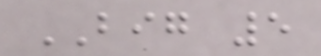BIG 5
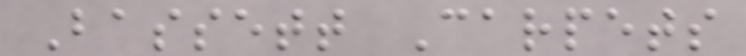Bassett Carpets
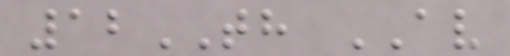12TH AV
